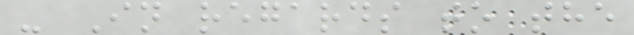- In regards to the
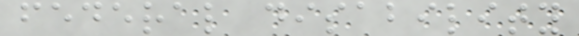federal disability
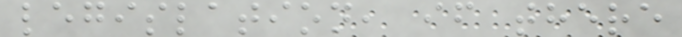legislation, if there
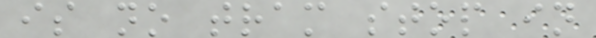is no tram stop in
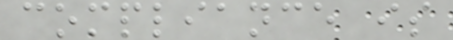compliance is
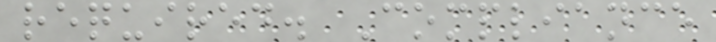required. Compliance
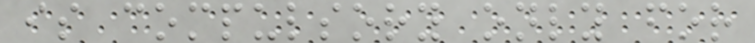is compulsory only for
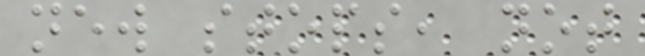new stops, not
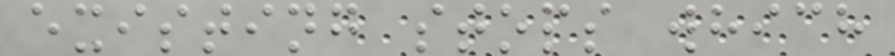existing stops which
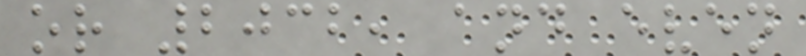or 2032, and even
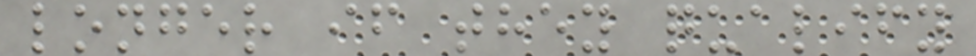longer if they qualify
